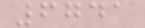6741
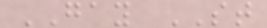GAY ST
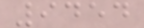9454
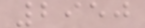2950
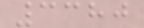3380
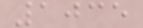1035
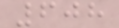608
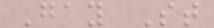Gay St
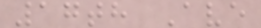17th Ave
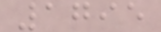1795
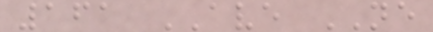161 AVE NE
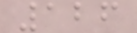126
